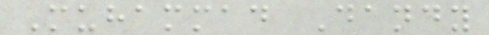Muhammad Dandy
